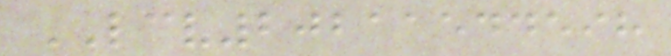LCV20211544598
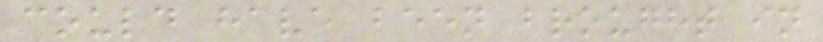could have been brought in
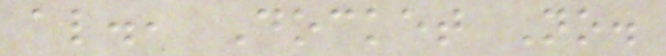al., Docket No.
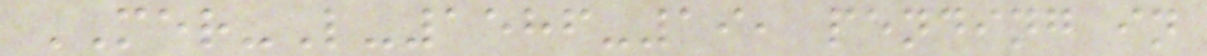MER-L-1586-19, pending in
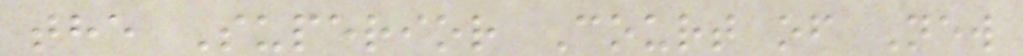the Superior Court of New
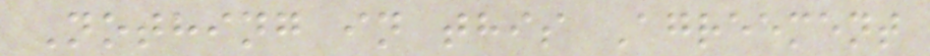Nothing in this Agreement
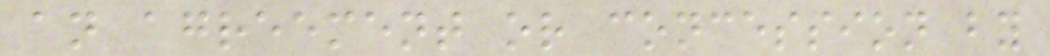an agreement or concession by
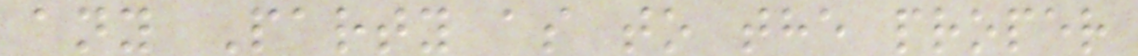any Party as to the proper
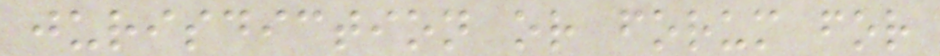jurisdiction or forum for
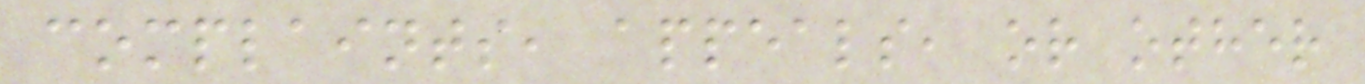complaints, appeals, or other
